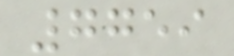7759
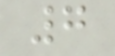7
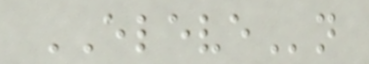ELEVEn
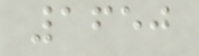1650
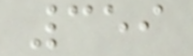359
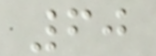60
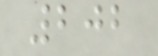202
